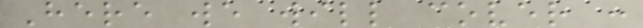Here we will cover :
